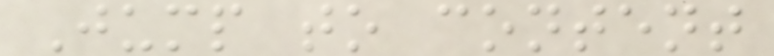Jump to content
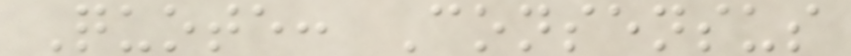Quote: Consensus
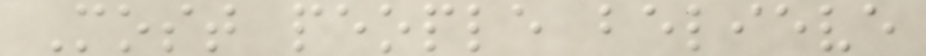Most people believe
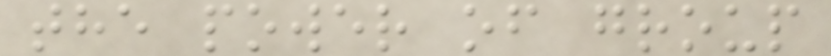the power of group
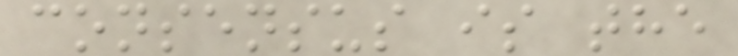consensus is the
